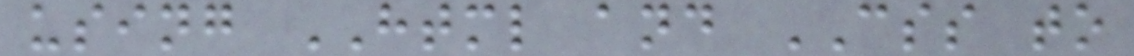using HTML and CSS to
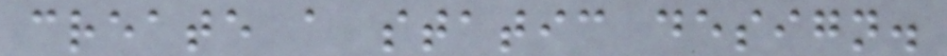create a static design.
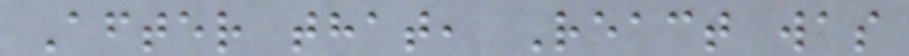After that, React was
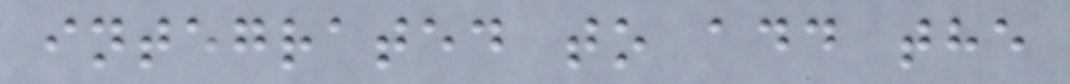integrated to add the
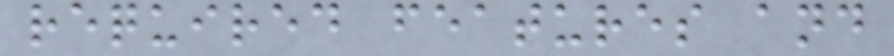required features and
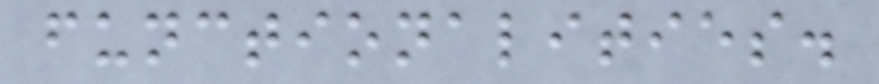functionalities.
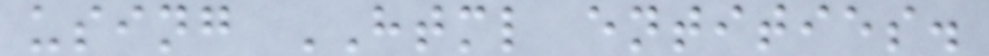using HTML entities.
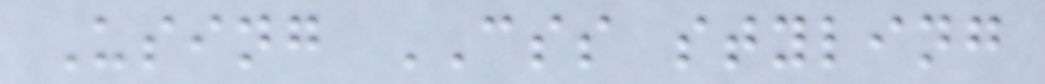Using CSS styling
